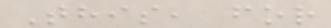This, for
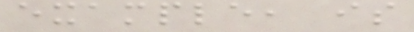example, is
